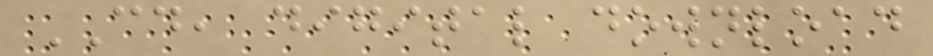CD, digital download
